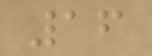16
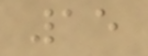15
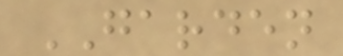GARDEN
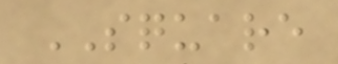SQUARE
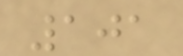101
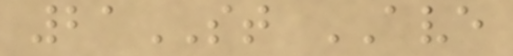21ST AVE
